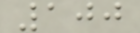100
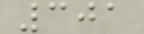301
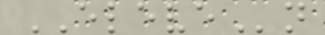ELEVEn
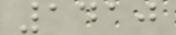1410
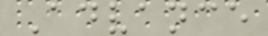Advance
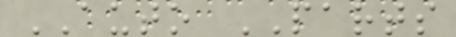AUTO PARTS
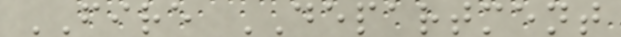FIRE DEPARTMENT
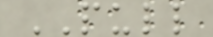PULL
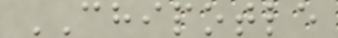CHIPOTLE
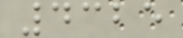4325
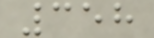358
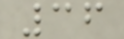36
